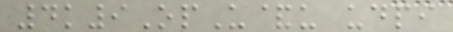4k9OpU&u udpi
